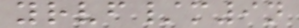yrvf/m9n
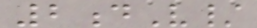2dV/
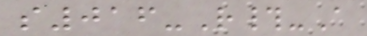s016-R#-A
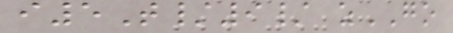i5T/9/ zGO
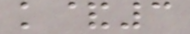k&3
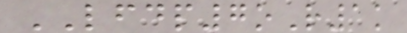LFDP7oR1k
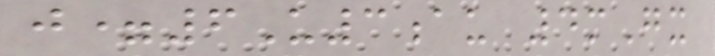j=6U3au 4mGx
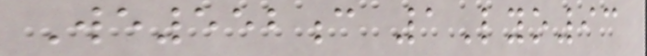We552c 1Lyo93
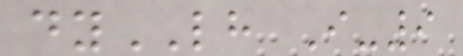dyLH I-9
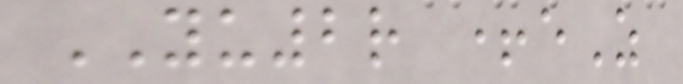YU2r +eZ
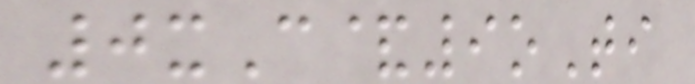0xC&9oTi
